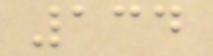134
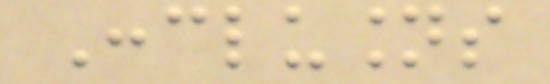Conclusions
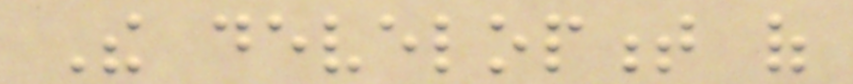The development of
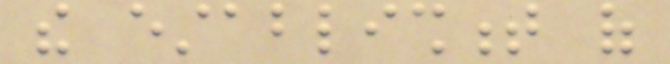the establishment of
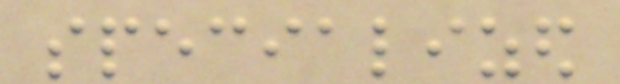specialized
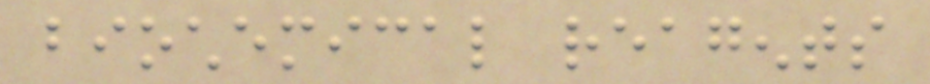biochemical reagents
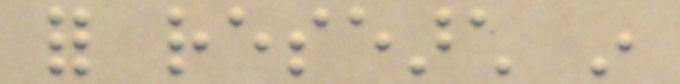for research in
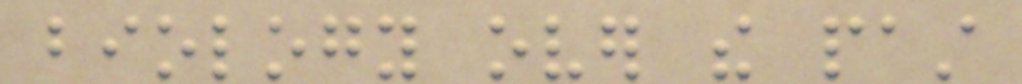biology over the past
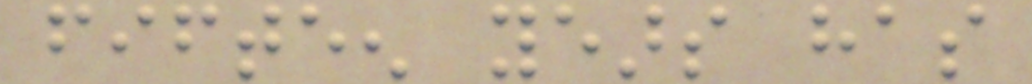fifteen years has
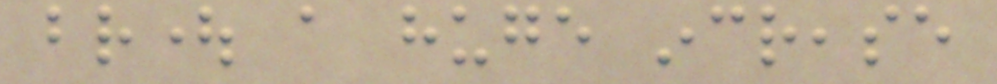brought a huge increase
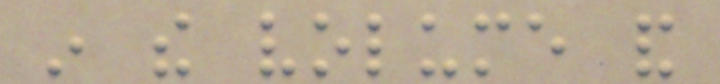in the volume and
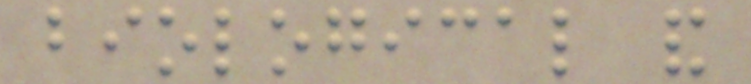biological and
